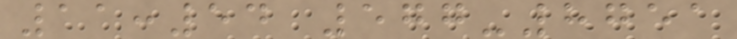11:54 577-8751
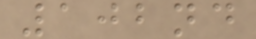102nd
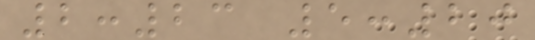2:23 5:20
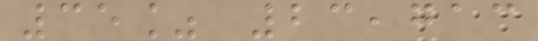35% 23,713
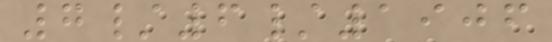7/6/1906
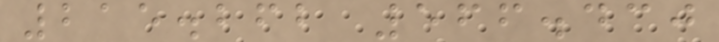215.262 566.430
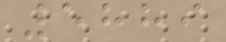5889
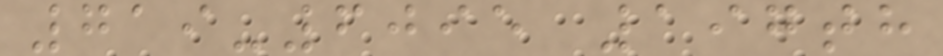719-6095 197th
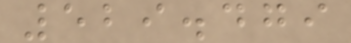529.479
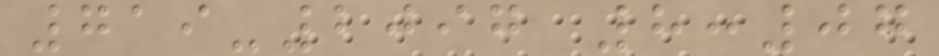719-2097 8:07
